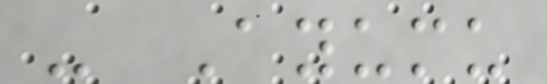- Ayumu
